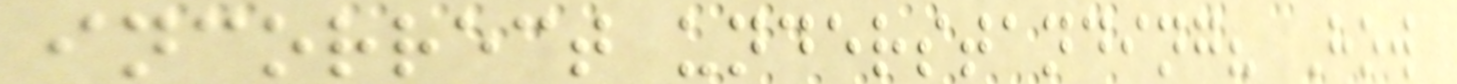incorrect understanding? How
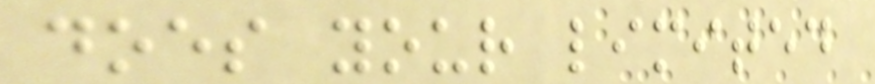does your limited
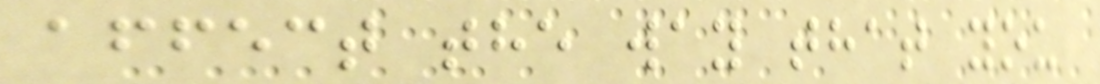affect the way that you
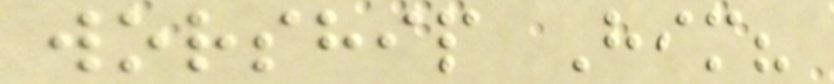worship Him?
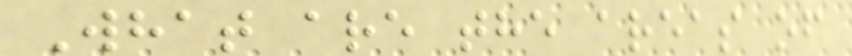What are the areas of
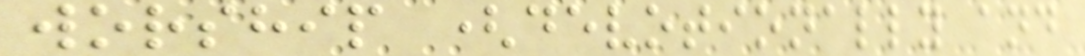worship (devotionally and
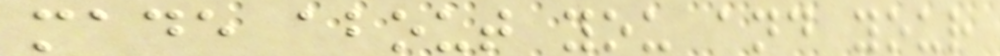made about you and your
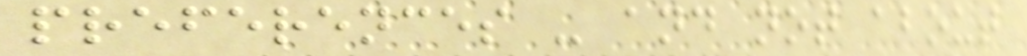preferences - and not about
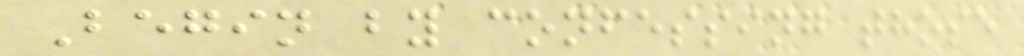Begin by confessing those
